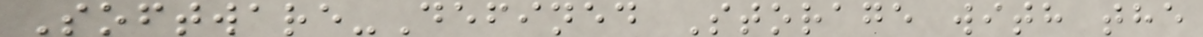Software-Defined Storage with the
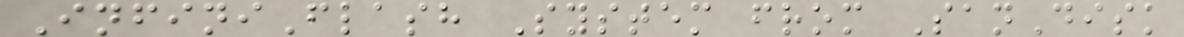InfiniFlash System from SanDisk
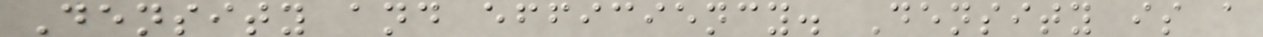Density and efficiency. Density is a
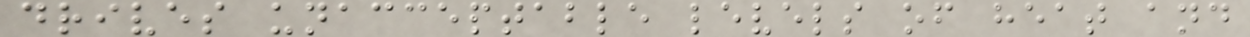drives unacceptable levels of heat and
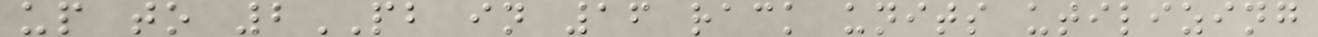up to 2PB in 16 rack units utilizing
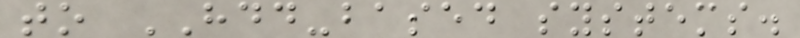to HDD-based systems.
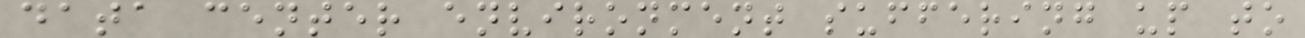data center environment suffering up to
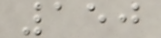150
